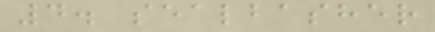4. sealbasher
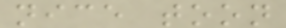nice toon
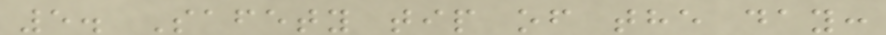5. Safety tip of the day:
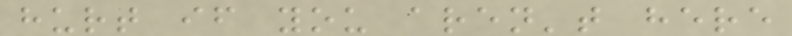hurt if you aren't here
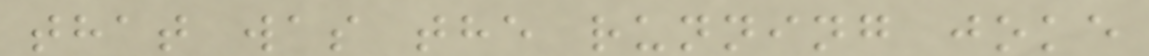that was the running joke
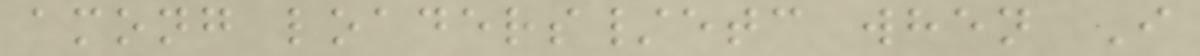among loaders/etc when I
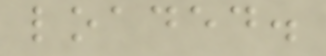loaded.
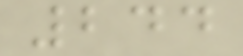244
